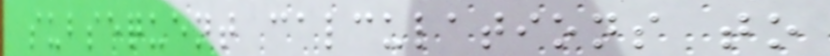subsequent calculations to
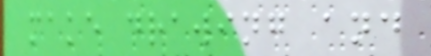make drawing and
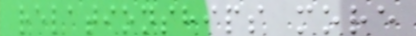relationships more
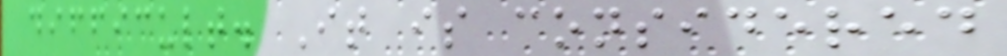difficult. It is considered
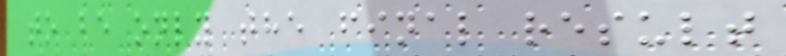to be only the final result
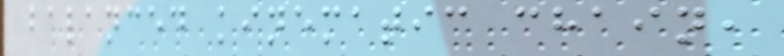balanced kinematic chain,
